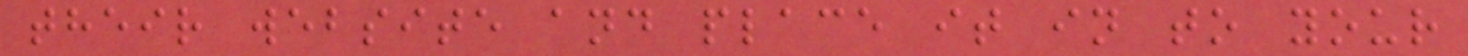their website and place it in to your
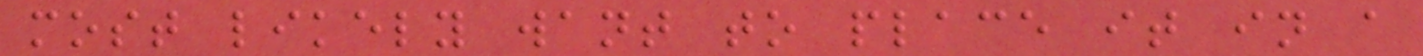most likely want to place it in a
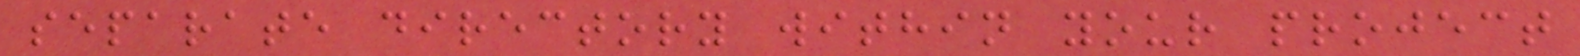separate directory within your project
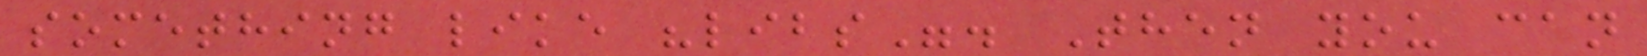something like "libs". Then you can
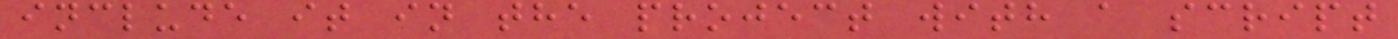include it in the project with a script
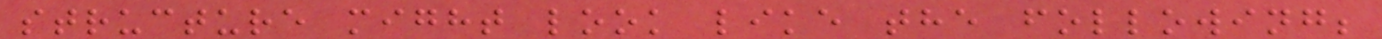structure might look like the following;
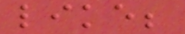like;
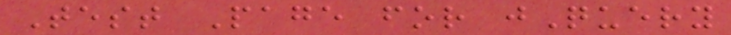Test Page for jQuery
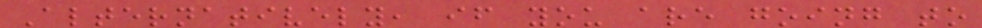Alternatively, if you are going to
